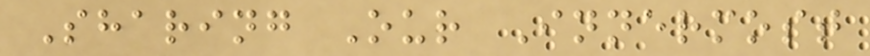Sharing Our Innermost
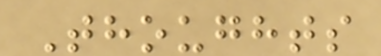Thoughts
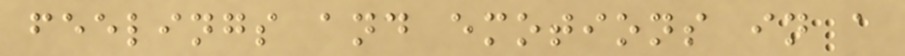feelings and emotions in a
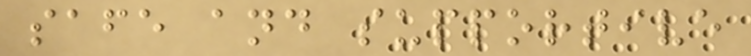safe and supportive
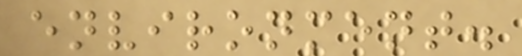environment.
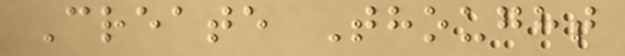Create Thought
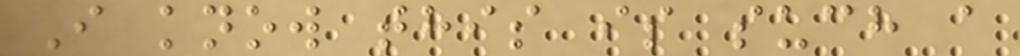I know this is such a
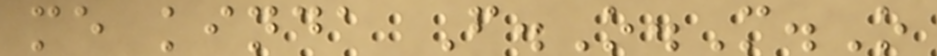me kinda F.O.M.O
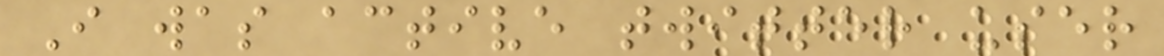I was active twitter user
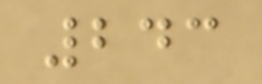243
